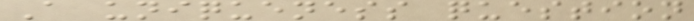A uniqueness question
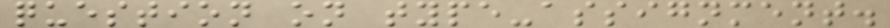question on type-assignment.
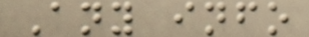Any info
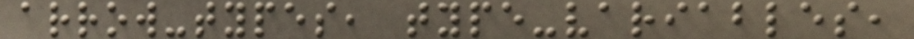arrow-types, type-variables,
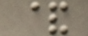&
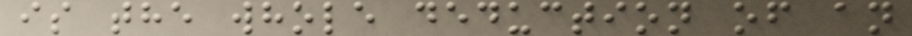is the whole deduction of an
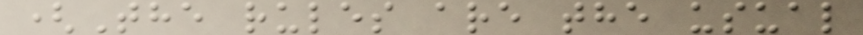(The rules are the usual
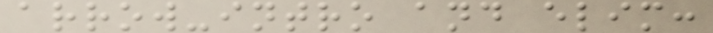arrow-intro and elim:
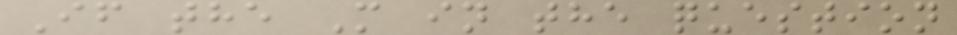If the M in the question
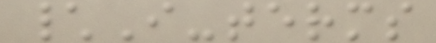\I-terms
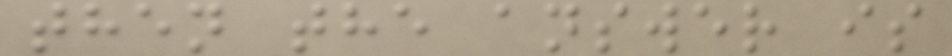then the answer is
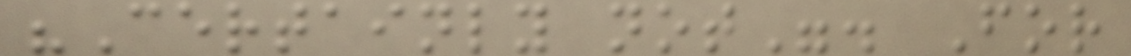"Certainly not". For
